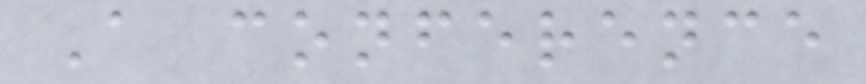A conference
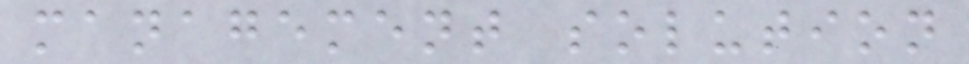management solution
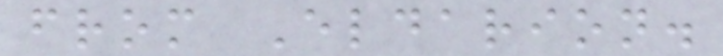from Eldarion.
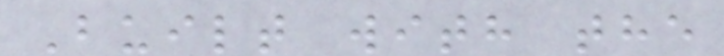Built with the
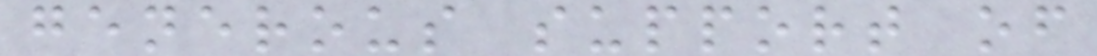generous support of
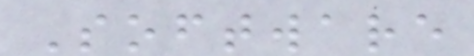Software
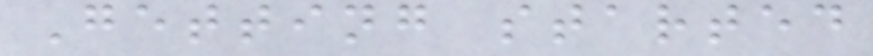Getting started
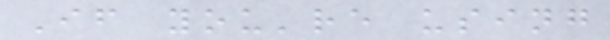If you're using
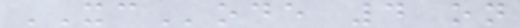XCode 4 on
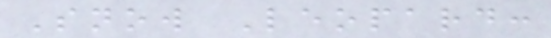Snow Leopard:
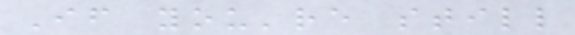If you're still
